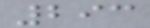293
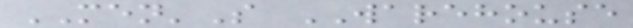MEN'S WAREHOUSE
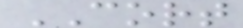CORT
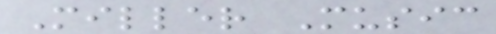Miller Music
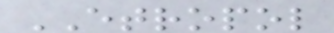ETROPOL
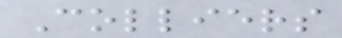Colliers
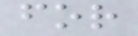for
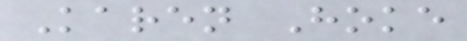Karen Hoke
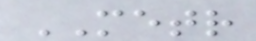METR
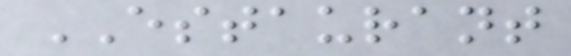ESTAURANT
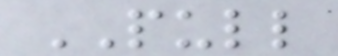PULL
